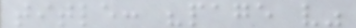title: "page v"
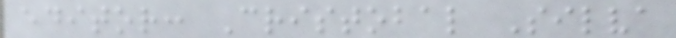editor: Cristobal Silva
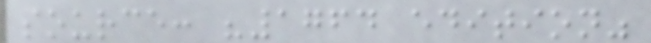source: "1764 edition"
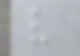v
